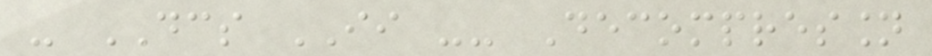- DCS II -- Decompression
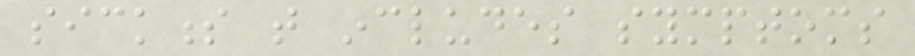sickness that includes symptoms
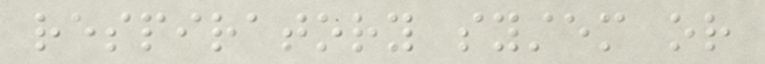respiratory system or
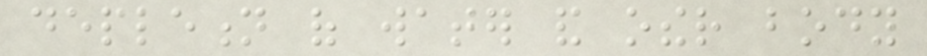depletion of water and other body
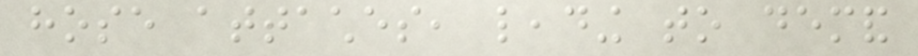hose attaches, leading to demand
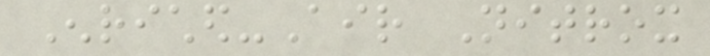Enriched-Air Nitrox
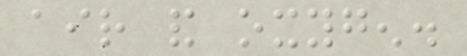air and oxygen.
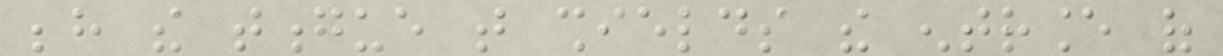behind the tongue that shields the entrance of
